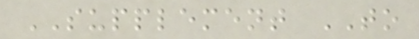SUPPLEMENT TO
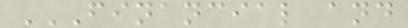FINANCIAL AND
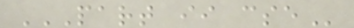PART II CSE
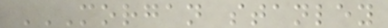MORGAN STANLEY
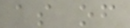as of
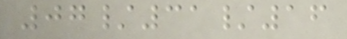07/31/16
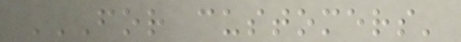FOR CUSTOMERS'
